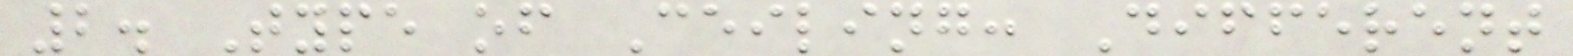2. Type of Ceiling: Different
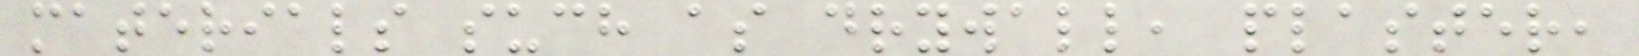materials such as drywall, plaster,
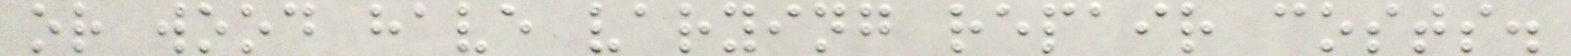or wood have varying repair costs.
